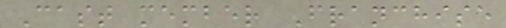Cast member Franchise
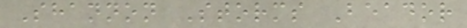Shannon Storms Beador
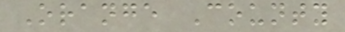Orange County
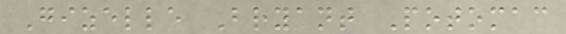Gizelle Bryant Potomac
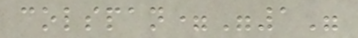colspan="1"
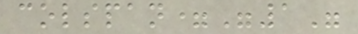colspan="1"
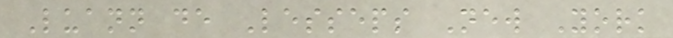Luann de Lesseps New York
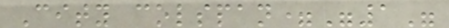City colspan="1"
